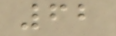62
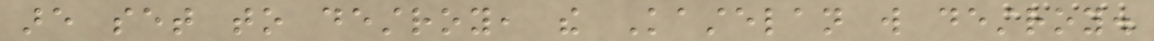are set to destroy, the Kastelan will destroy.
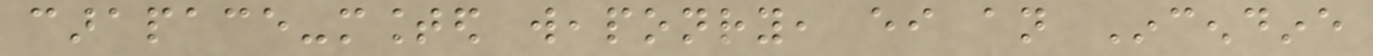carapace-mounted weaponry, either an Incendine
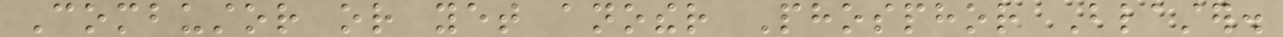Combustor or yet another Phosphor Blaster.
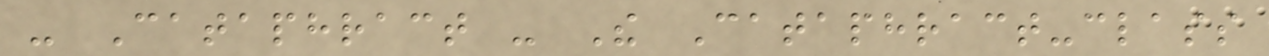- Cataphract - The Cataphract-class
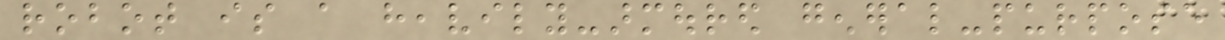robot is a heavily-armoured general-purpose
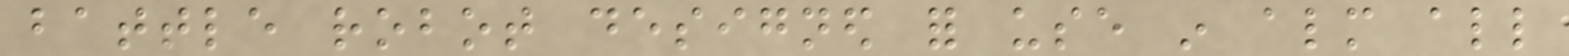battle robot designed for use in almost all
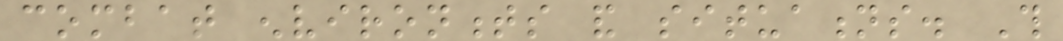combat environments and situations. This
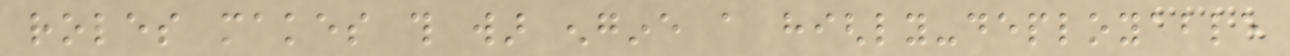roles makes this war engine a highly-deployable
